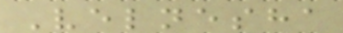Velnesha
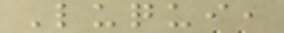Luqui,
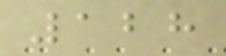128
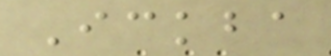Ickba
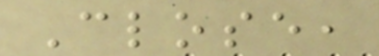Close,
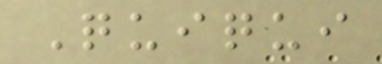Quiqui
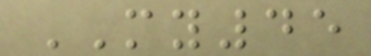MY45
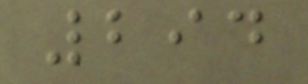294
